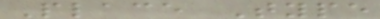Place Type
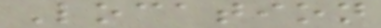Location
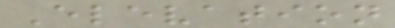Elevation
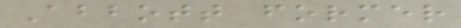Abbott former
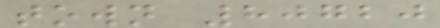town 80720
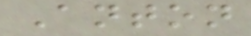Anton
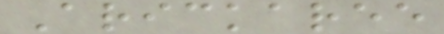Arickaree
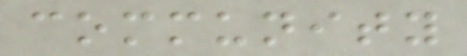community
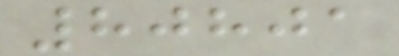80801
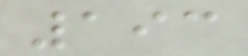193
